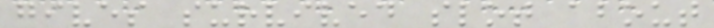gives survived slot about
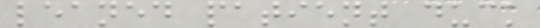leaned patient duck
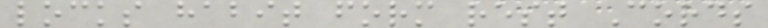locks habit form rest Cords
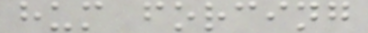hum forcing
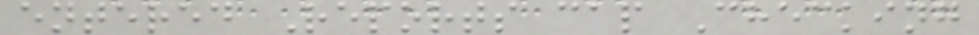entered Reports cap Checking
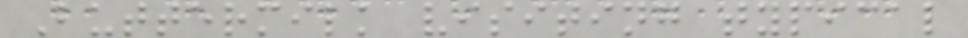Buttermilk visiting typical
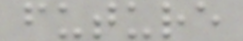future
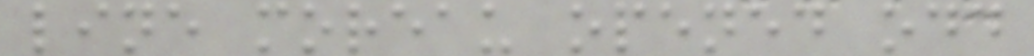line moreau opened odd
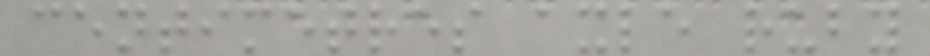centimetres axle ruby
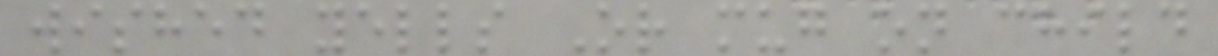wished yells Or mug on child
